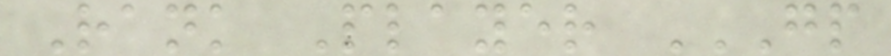Rank Player GP
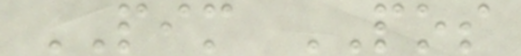PIM POS
